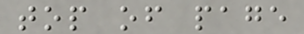top of page
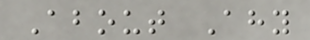About Ahy
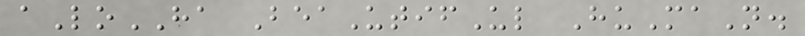aLoHA BeaUtifUl HuMaN.
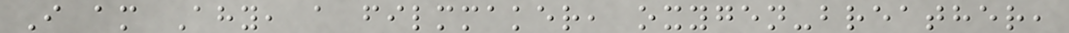I am Ahy, a filmmaker, oxygen-breather,
